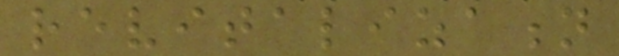revitalization
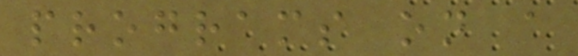programs on a
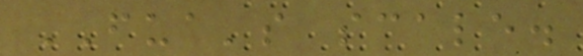FUA's scale.
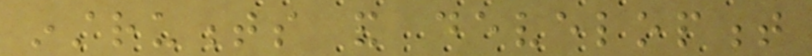instruments and development
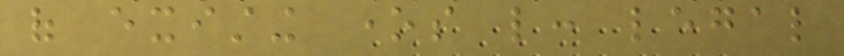of existing ones like: legal
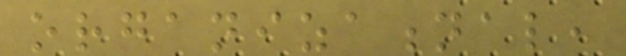organizational,
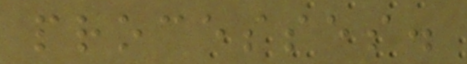processes.
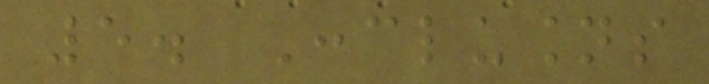5. Conclusions
